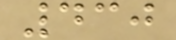430
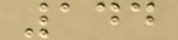144
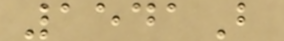1541B
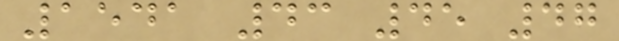1541 43 45 47
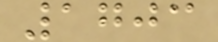1703
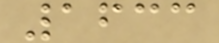1633
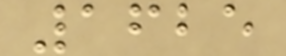1625
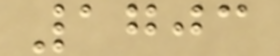1703
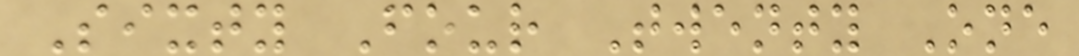Sixty Four Twenty One
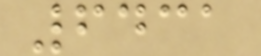6431
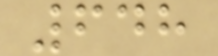648
